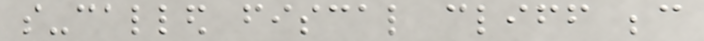so-called fiscal cliff because
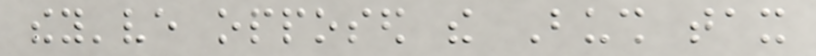they've opposed the Bush tax
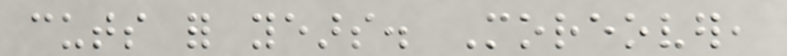cuts for years. Moreover,
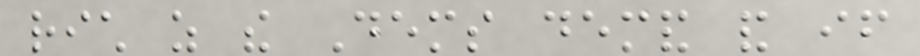rich as the Dems demand and if
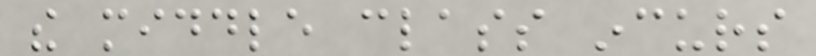the middle class incurs
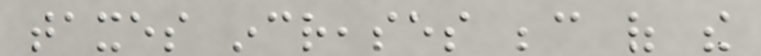taxes increases because of the
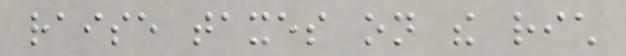raise taxes on the rich
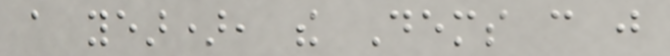a year), the Dems can just
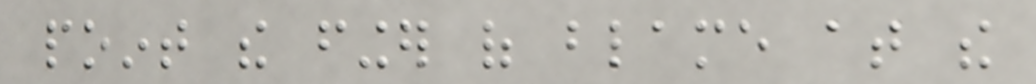point the finger of blame at the
